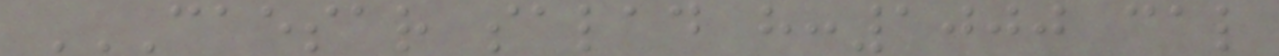CAESAR SALAD H:1000 CAL
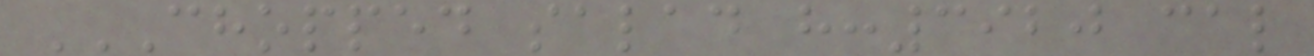CHOPPED SALAD H:3920 CAL
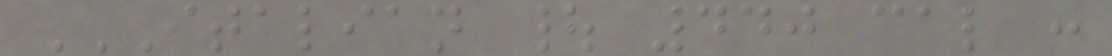ITALIAN | 440 CAL :
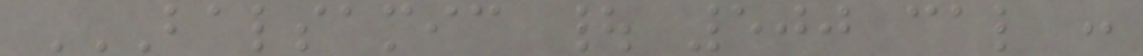BALSAMIC | 500 CAL :
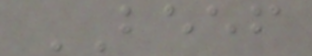BEEF
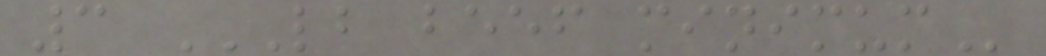3 LB BEEF MINIMUM
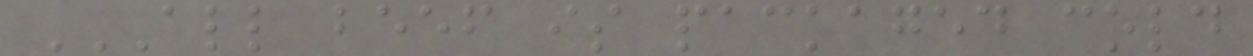ALL BEEF IS PACKAGED COLD
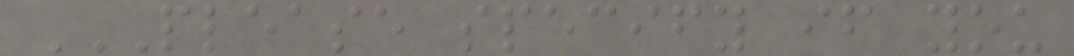PLEASE SPECIFY IF YOU
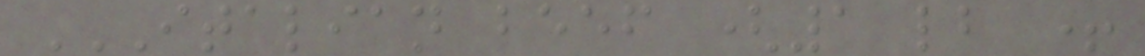ITALIAN BEEF (1 LB +
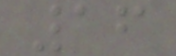16
